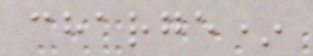charge*
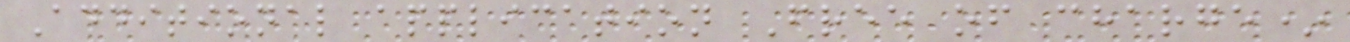Additional application Free of charge*
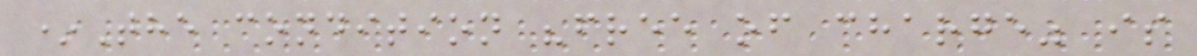*The condition "free of charge" is
